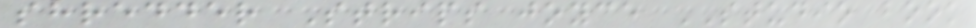shredder Strips joyce STUDIO book
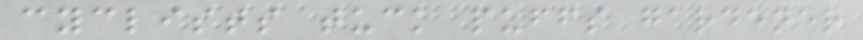cyclists tuck puffs gardener
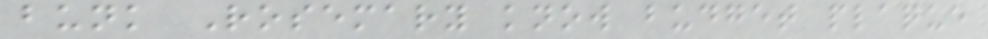bunk Rosemary know budget plaque
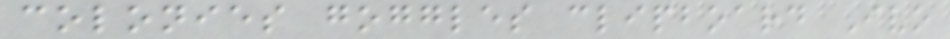colonies goggles clipboard Ivo
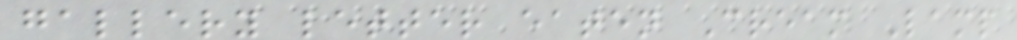gallery letter eaten Cream Lamp
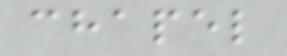chapel
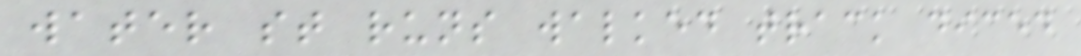water st runs walked track diced
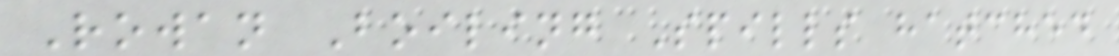Rowan Boiling Spills hatched
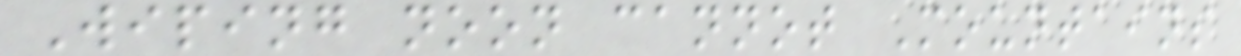Wiping noon cannot Mountains
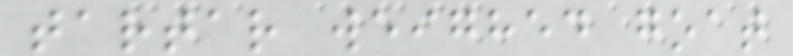tartar weighed goat
